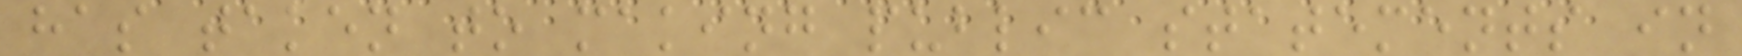has taken to making public statements in
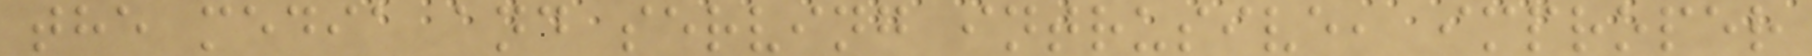the media and serving intrusive, improper
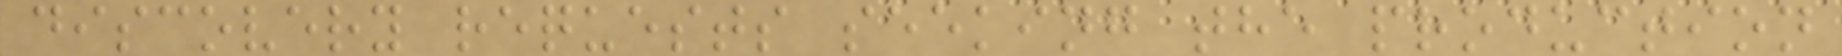discovery requests seeking the production
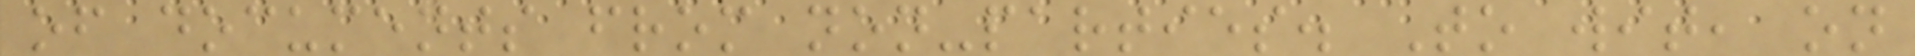of documents from non-parties. To wit, on
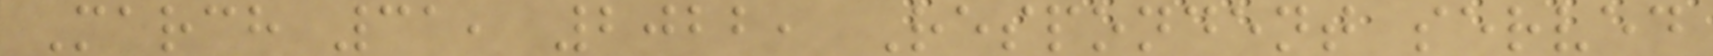March 31, 2022, Respondent served
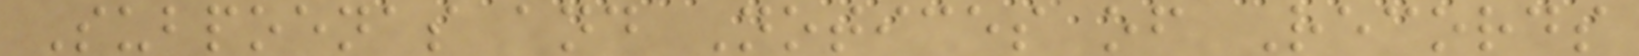Subpoenas and Notices of Records
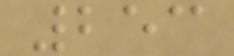253
